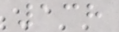138
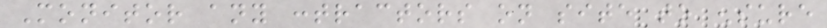Monitor any contractors on site to ensure
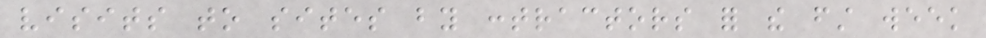visits to sites by contractors for the first week
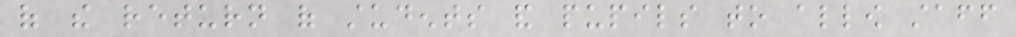of the return of students and pupils to allow staff
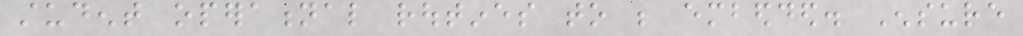student operational routines to be embedded. Ensure
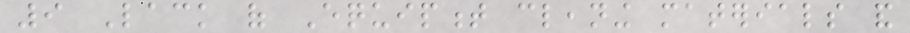9 Lack of Equipment cleaning materials and
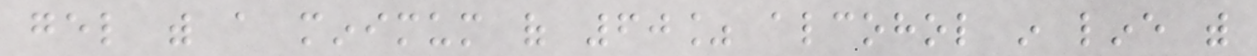gel with a minimum of 60% alcohol in line with
